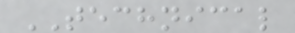TECHNICAL
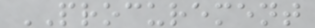PROCUREMENT
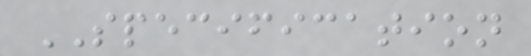SPECIFICATION
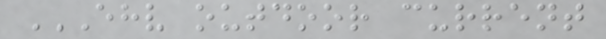EHV OUTDOOR CURRENT
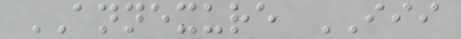ANNEXURE III
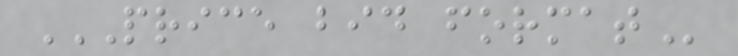PRICE BID FORMAT
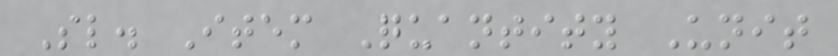Sl. Item Quantity Unit
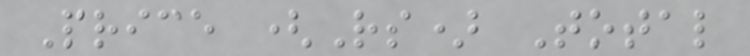Price (Rs) Total
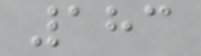183
